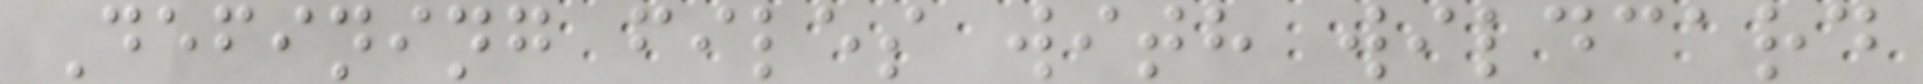Defining files with wildcard
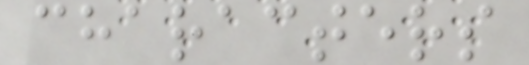characters
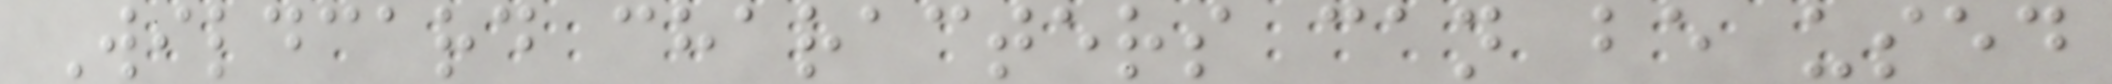Wildcard characters can be used
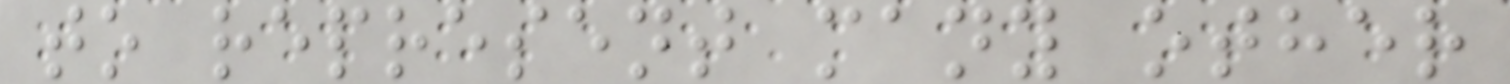to represent many other
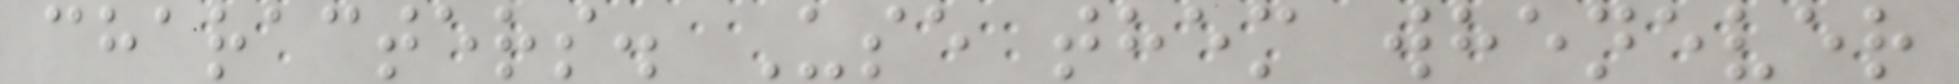characters. Use them whenever
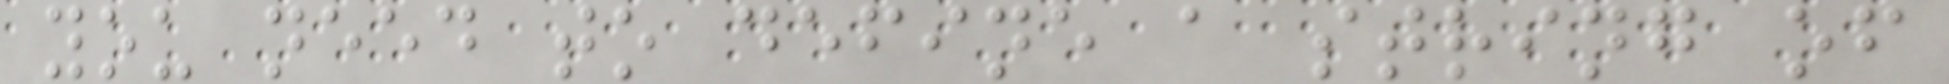you need to define a string of
